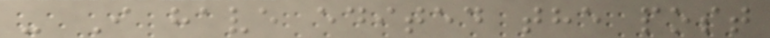- I have edited the post
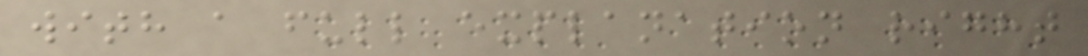with a full explanation right
